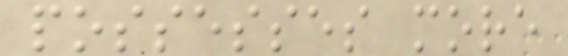possesses more
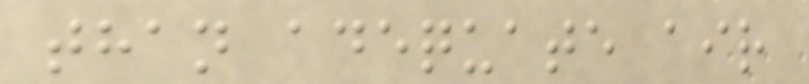than adequate air
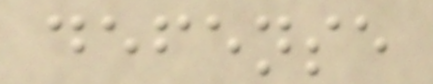defense
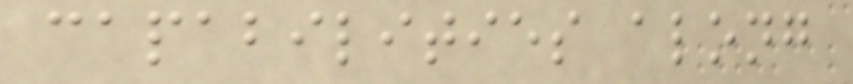capabilities along
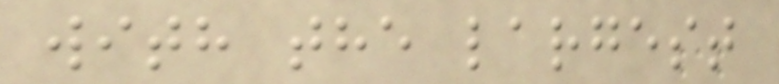with the largest
